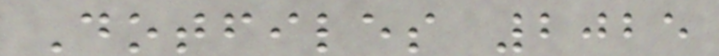Dotfiles 2025
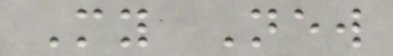My New
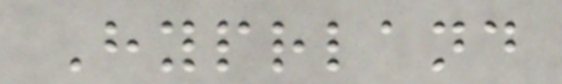Hyprland
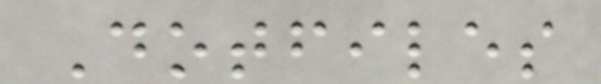Dotfiles
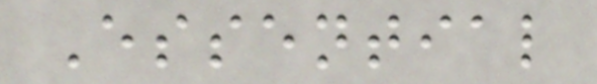Essential
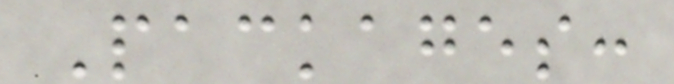Packages:
